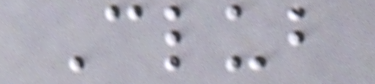Club
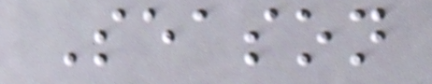Season
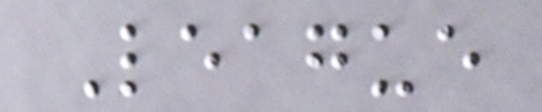League
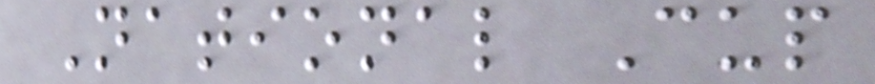National Cup
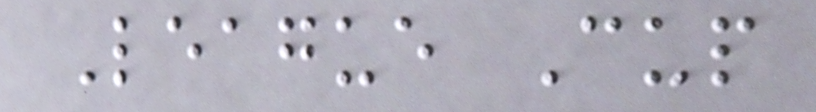League Cup
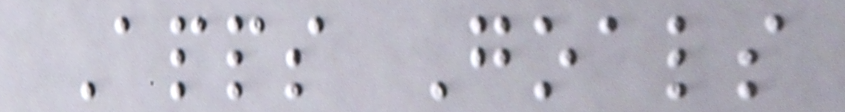Apps Goals
